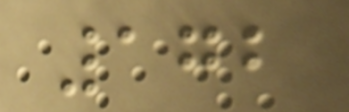172
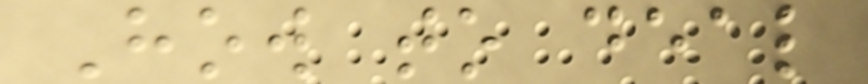How to deal
